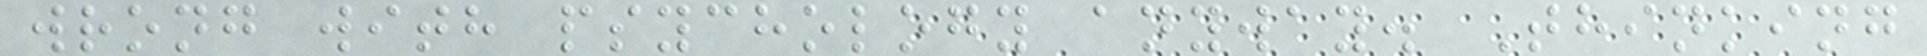wrong with psychology anyway. Thinking
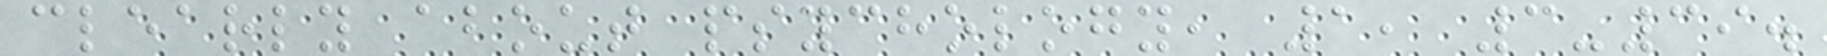clearly about psychology, 1, 3-39.
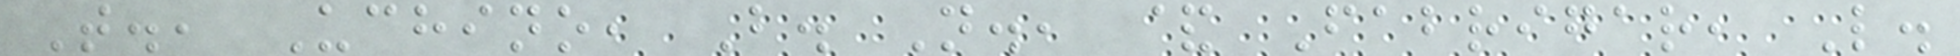T., Uchino, B. N., & Fabrigar, L.
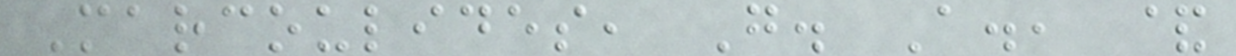Marcoulides, G. A., &
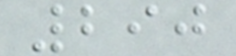290
